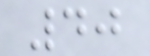40
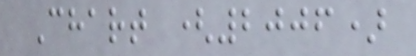Chart (2006)
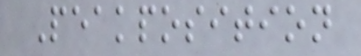Peakposition
